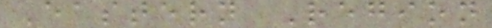Eastern Region
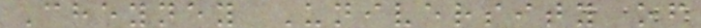Cheyney University of
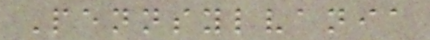Pennsylvania
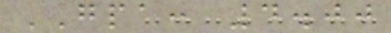GPA: 4.00
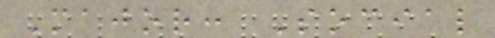Major: Social
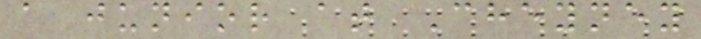a junior at Cheyney
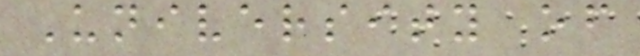University of
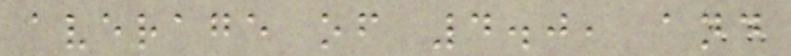average of 4.0, and
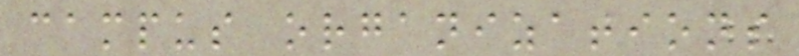campus organizations
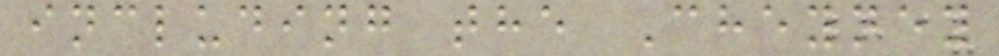including the Cheyney
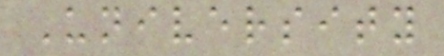University
